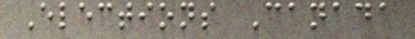Elections Canada
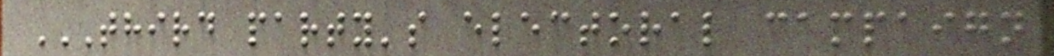THIRD PARTY'S ELECTORAL CAMPAIGN
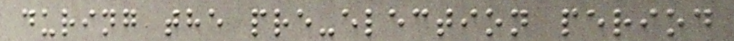during the pre-election period
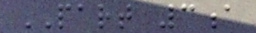PART 3a
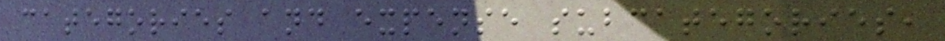categories and expense subcategories,
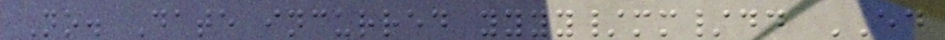No. Date incurred yyyy/mm/dd ED
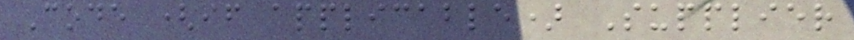Code (if applicable) Supplier
